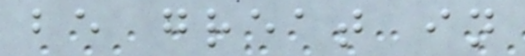be great in
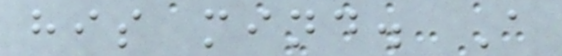his mind. A
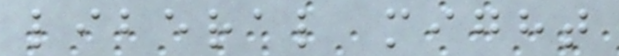liberal might
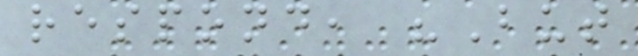respond, "But
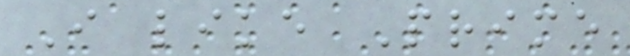I like Prime
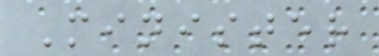Minister
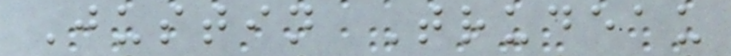Justin Trudeau
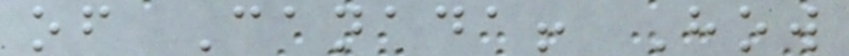of Canada! How
